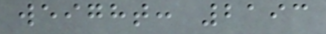weight: 2193
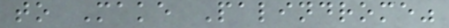to Make Palindrome"
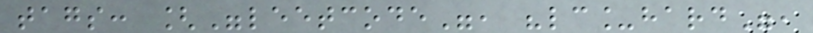tags: ["leetcode", "lc_hard",
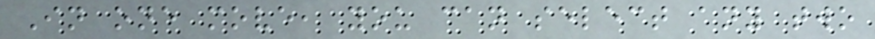In one move, you can select any two
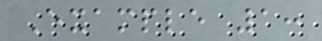Example 1:
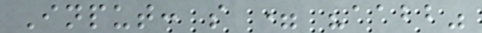Input: s = "aabb"
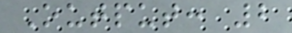Output: 2
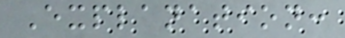Explanation:
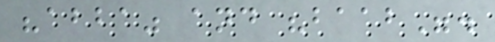"abba" and "baab".
